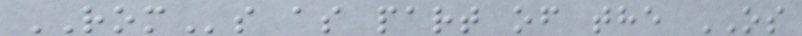ROMs as part of the OS
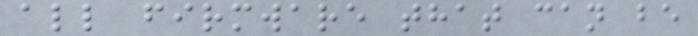all firmware that can be
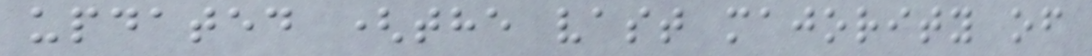updated (the vast majority of
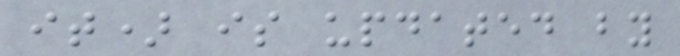it) is updated by
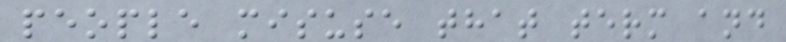people misuse that term and
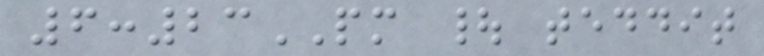6:23PM | teddit
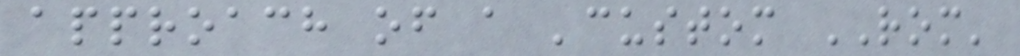approach of a 'custom ROM'
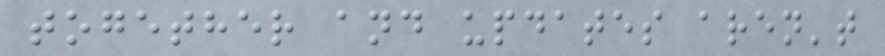together and updates aren't
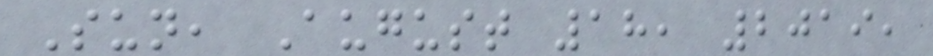Sun, August 18, 2019,
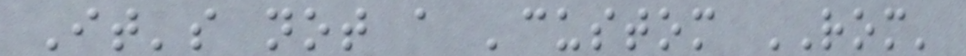It's not a 'custom ROM'
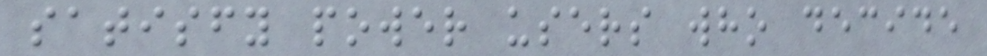satisfy power users who decide
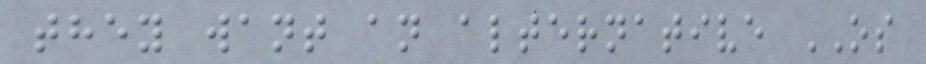they want an alternative OS
